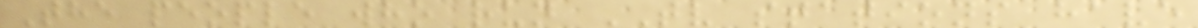The people who run TV stations have
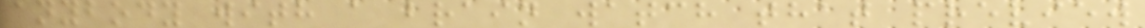anybody with a brain watch that preview
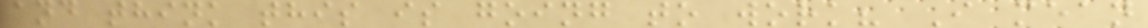and think this is going to work? I mean
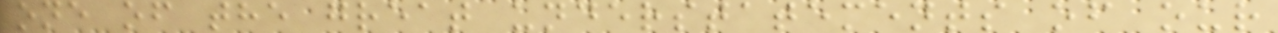one of the great understatements of our
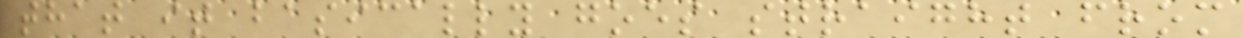that it basically goes straight from
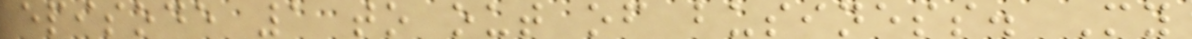episode 1 to out of business. My
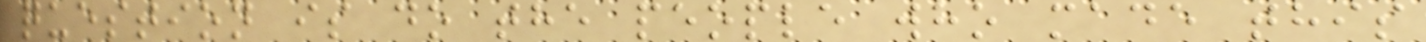question is do the people who made this
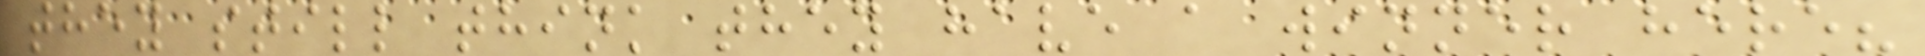they still think they have a winner here?
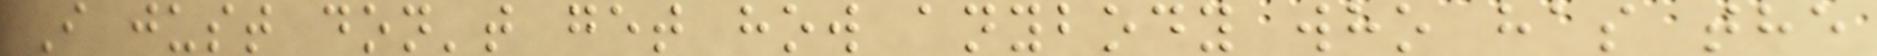I just don't get how anybody who has the
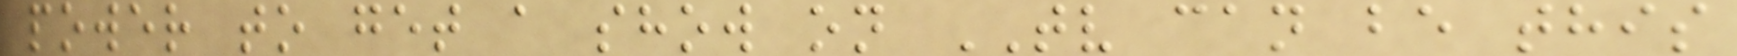power to get a show on TV can be this
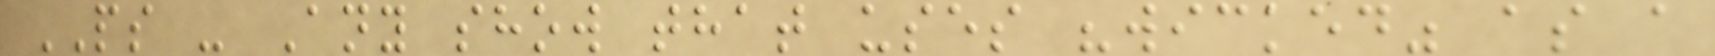PS - Any show that uses "wicked" as a
